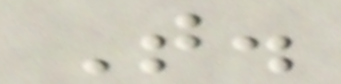T.
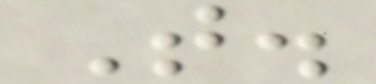T.
